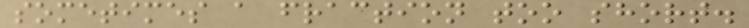sometimes a fraction too short.
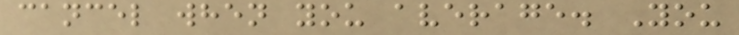cancel when you average. You
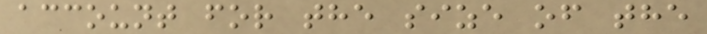account for the size of the
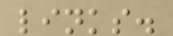links.
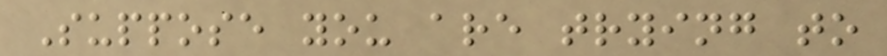Suppose you are trying to
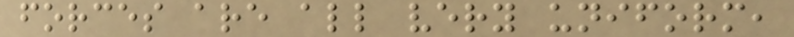forces are all very uniform,
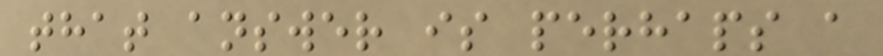that answer is perhaps a
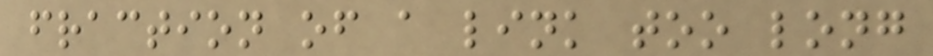fraction of a link too long
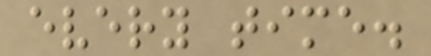every time.
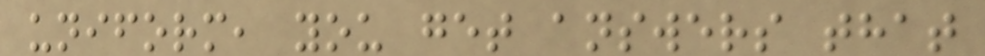uniform, you get answers that
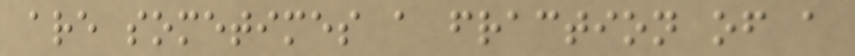are sometimes a fraction of a
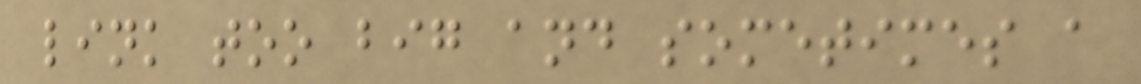link too big and sometimes a
